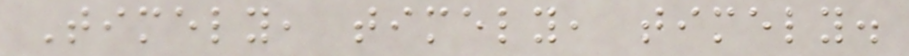Timely, timely, timely.
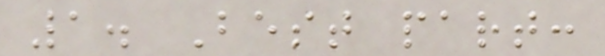1. Best part:
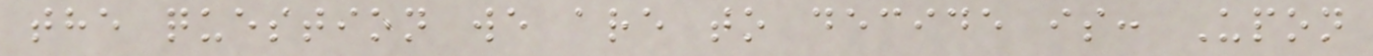the question we are to decide is: Upon
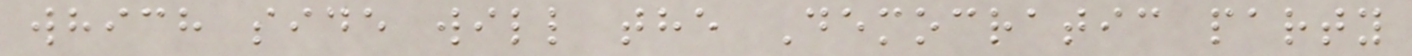which side will the Democratic party
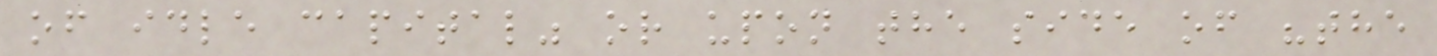of idle capital" or upon the side of "the
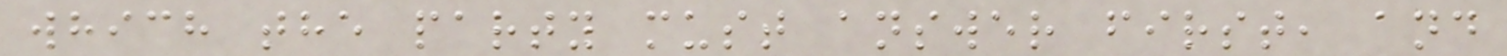which the party must answer first, and
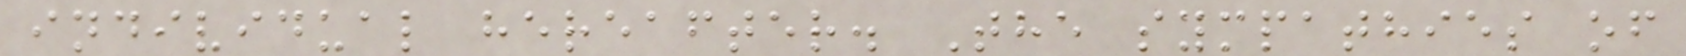individual hereafter. The sympathies of
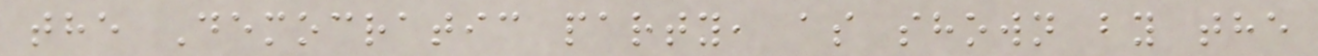the Democratic party, as shown by the
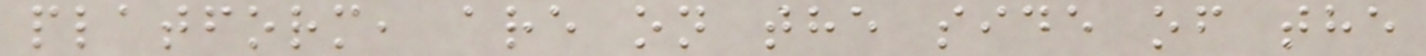platform, are on the side of the
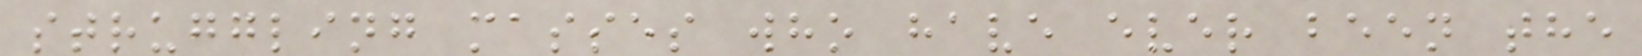struggling masses who have ever been the
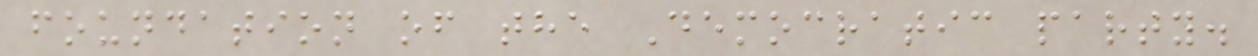foundation of the Democratic party.
